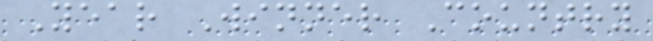Year Winner Country
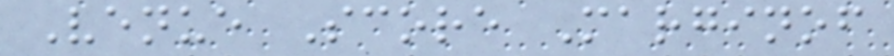Venue Score Marginof
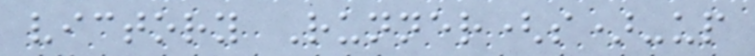victory Runner(s)-up
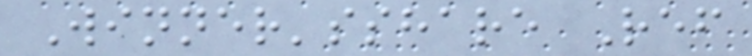Winner'sshare Ref
